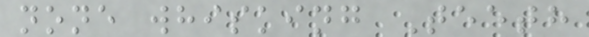none whisking Teeth
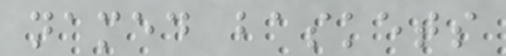named baskets
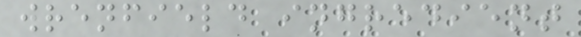wrenfield ingredient
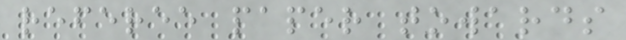referee paper towards
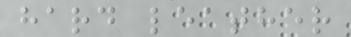hard leather
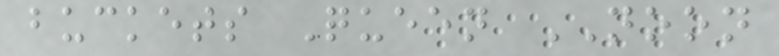buckets Queen NOON
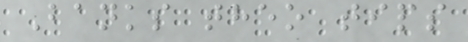Banks theo tips
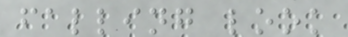falling look
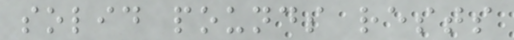solid pounds rests
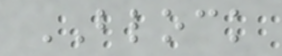BLOCK
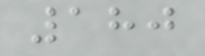180
